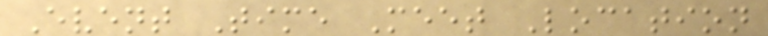Event Time Meet Location
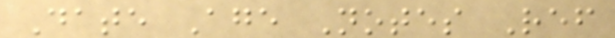Date Age Notes Ref
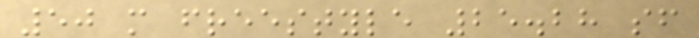50 m freestyle 25.28 sf
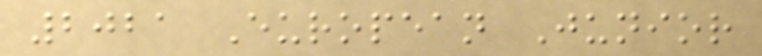2021 European Junior
